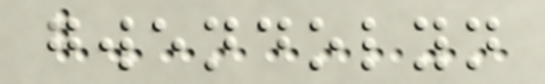gwendolyn
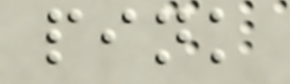pink
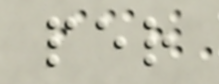per
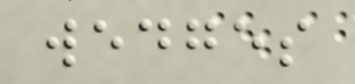wedges
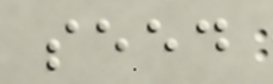seed
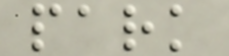park
